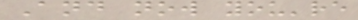And now you're
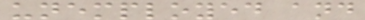unemployed and
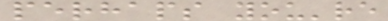perhaps you're
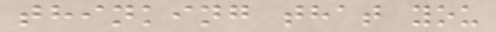thinking that you
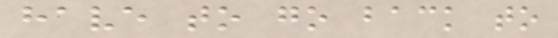have to go back to
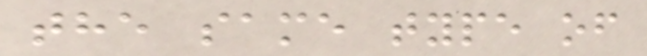the same type of
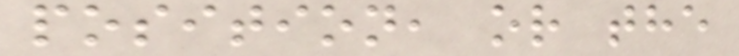position, or the
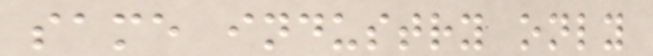same industry only
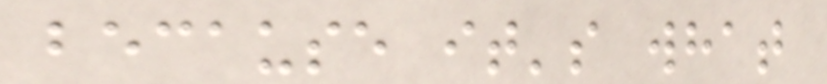because it's what
